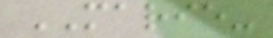MARIE-
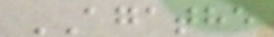AGATHE
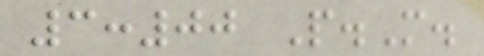3:00 P.M.
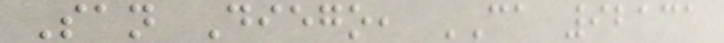San Diego, CA 92131
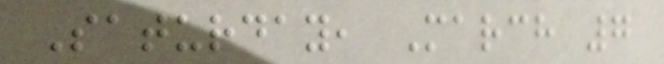Saturday, March 7
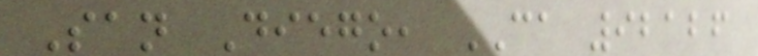San Diego, CA 92126
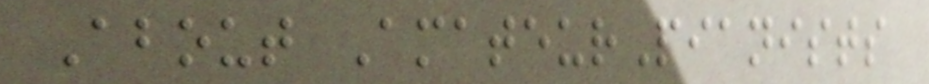About AmateurPianists
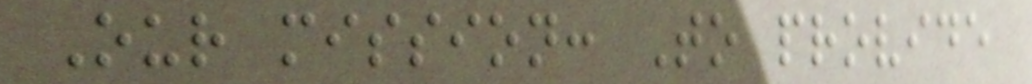Our mission: To provide
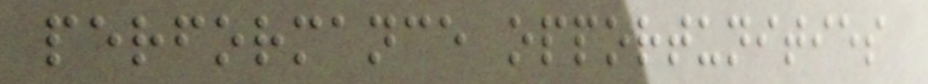performance opportunities
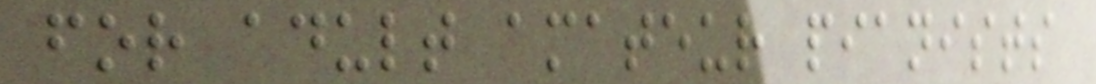for adult amateur pianists
